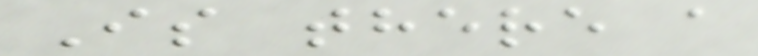Is there a
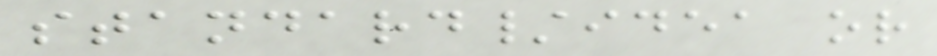standard/idea or
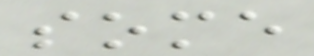some
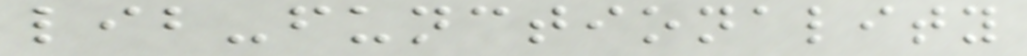lib-functionality
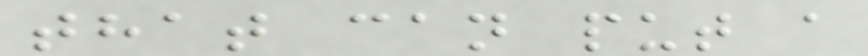that can put a
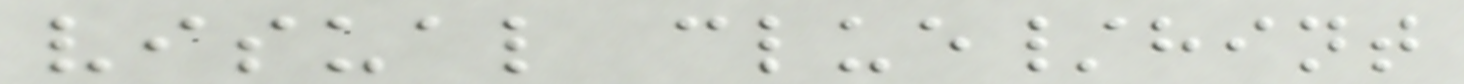visual clue/hint
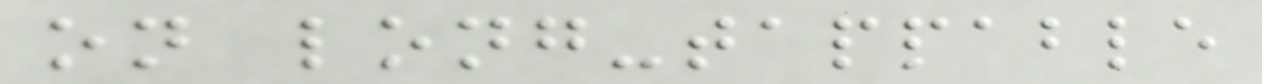on long-tappable
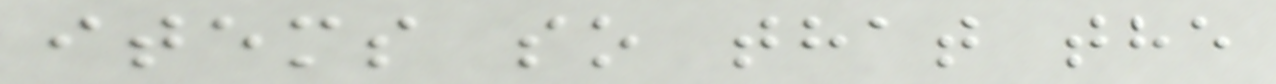items so that the
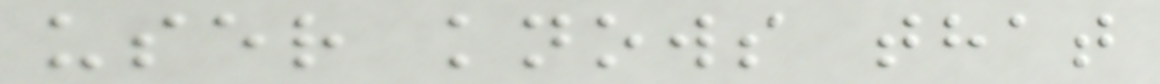user knows that
